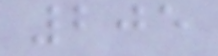205
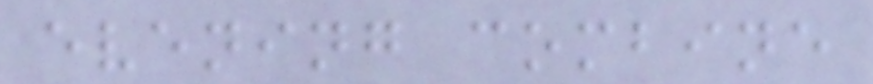evening combine
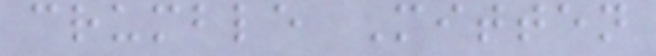crumble Mitten
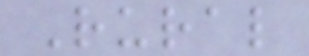Rural
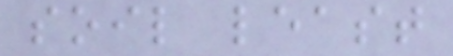soil least
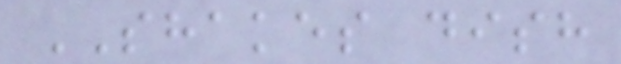SHAKES dish
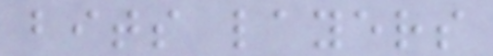bits layers
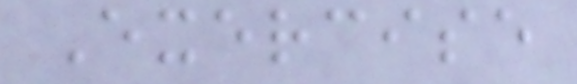Exercise
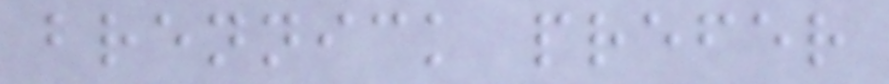brennick prefer
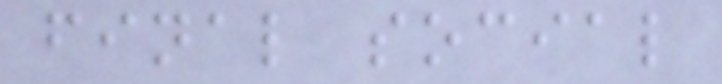final social
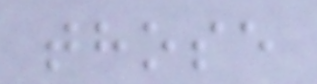those
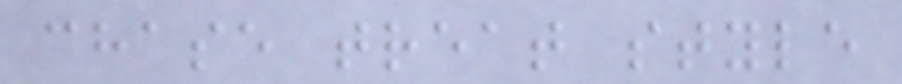chase treat style
